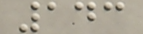143
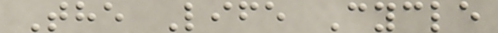The Life Cycle
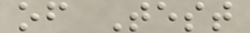of Test
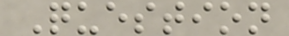Question
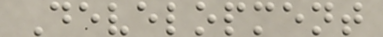Development
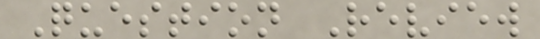Question Review
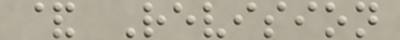& Revision
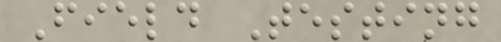Field Testing
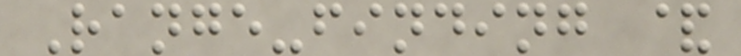Range-finding &
